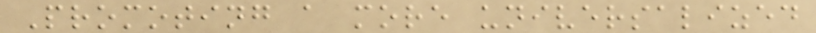Promoting a more universalized
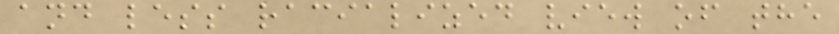and less racialized view of the
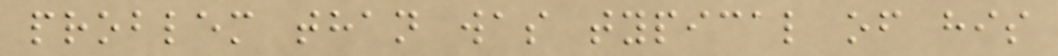problem than was typical of his
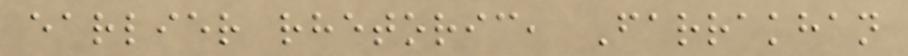earlier rhetoric, Farrakhan
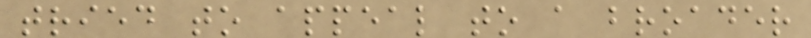tried to appeal to a broader
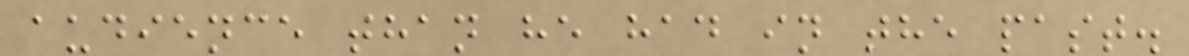audience than he had in the past.
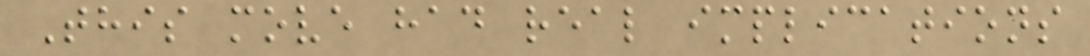This move had real implications
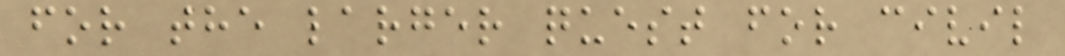for the larger quest for civil
